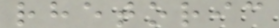rhetoric
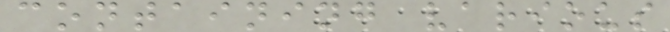containing various
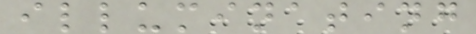illuminating
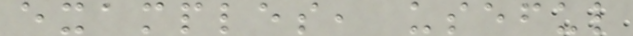examples, useful
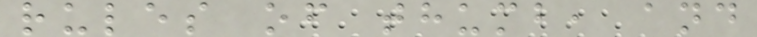rules of thumb, and
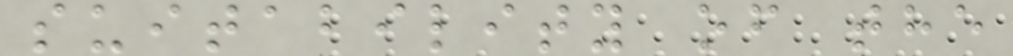suitability of the
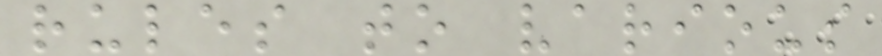rules to various
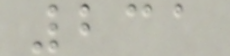231
